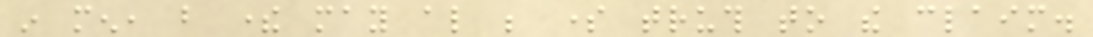in men, but there may also be some truth to the claim.
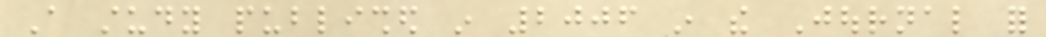A study published in 2006 in the Journal for
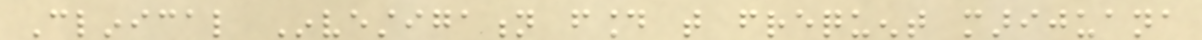Clinical Investigation found that frequent marijuana
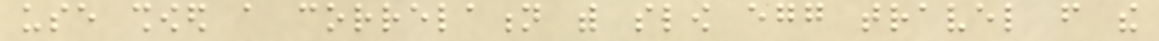use showed a correlation with slow egg travel from the
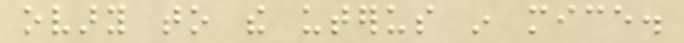ovary to the uterus in mice.
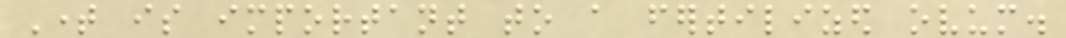Time is important to a fertilized ovum.
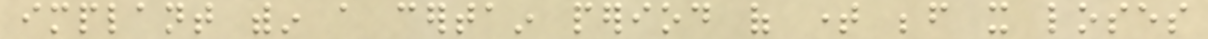implant within a certain period of time before it loses
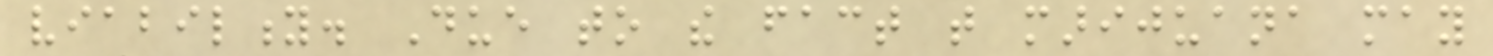viability. Due to the fact that marijuana may
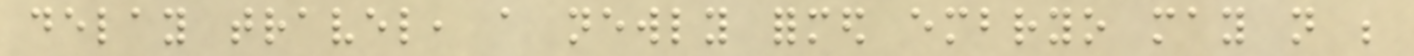delay travel, a newly formed embryo may not be
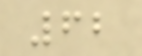62
